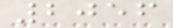2056
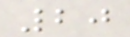20
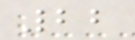22
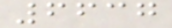6637
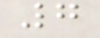7
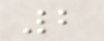2
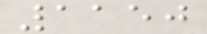1150
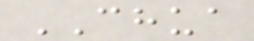CHUA
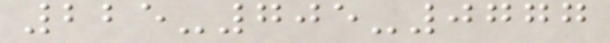225-705-0777
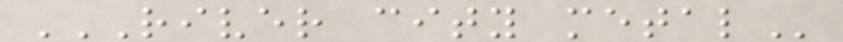RIVER CITY METAL
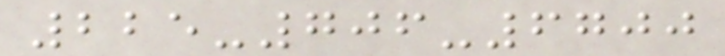225-706-6700
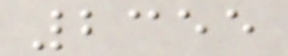2355
